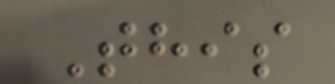This
